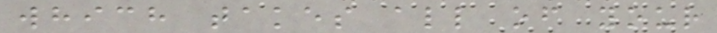which takes all of your
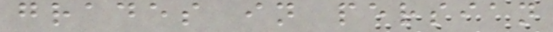grades in persian
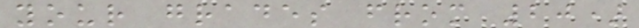your grades from 20)
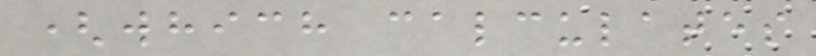(which calculates
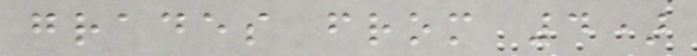grades from 4)
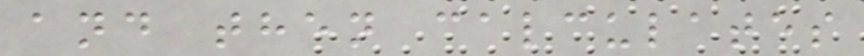and then calculates
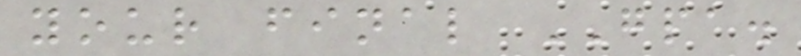your final GPA.
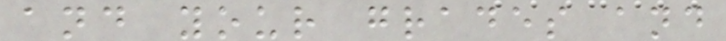and your grades and
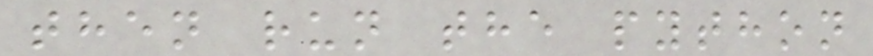then run the python
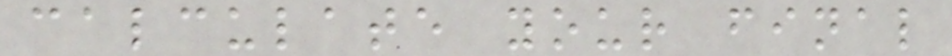calculate your final
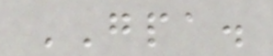GPA.
